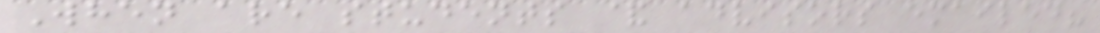When are students & advisors emailed?
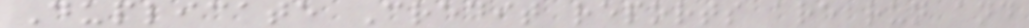Duplicate Credit reports are run and
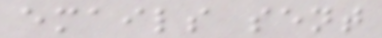emails sent
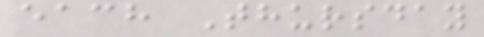each Thursday
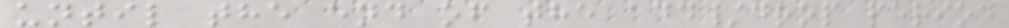until the end of the add/drop period
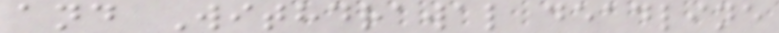and Withdrawal deadline
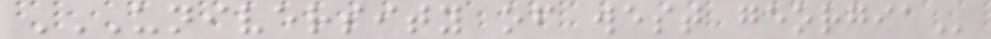UNIVERSITY OF WEST GEORGIA
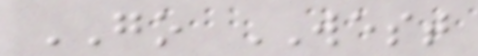GO WEST
